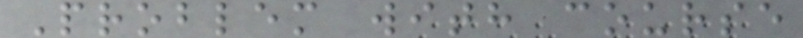Problem with course
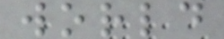world
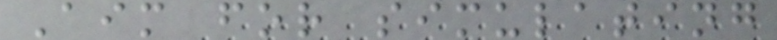Aim for simulating
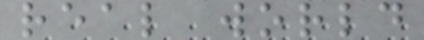real world
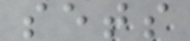sets
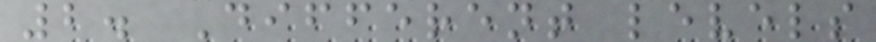2. Different levels
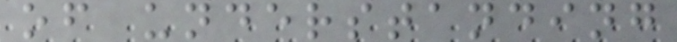of understanding
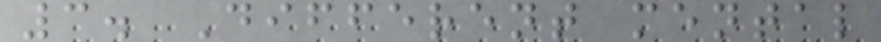3. Different mental
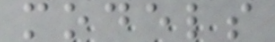models
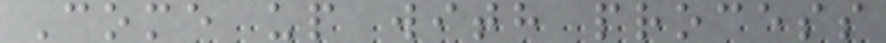Come up with process
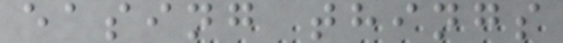easing things
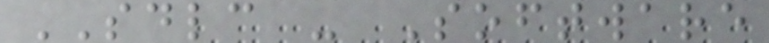SDLC - Software
